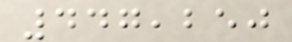447,250
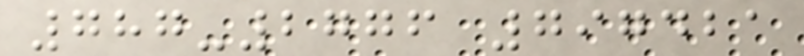787-2776 797421
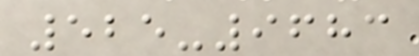525-9683
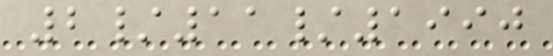2/11/1990
